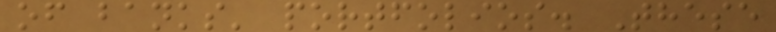of banks' portfolios. These
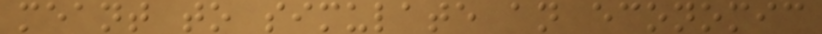meant to simulate an economic
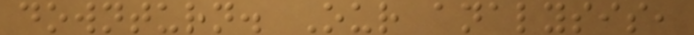downturn. Our analysis,
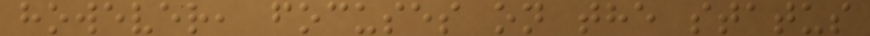however, focuses on the status
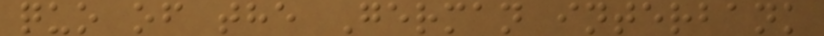quo of the German interbank
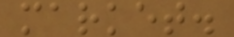market.
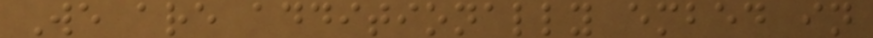We are additionally embed in
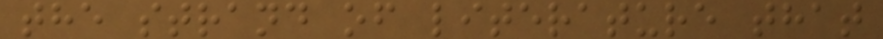the strand of literature that
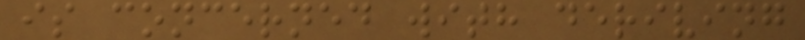is concerned with deriving
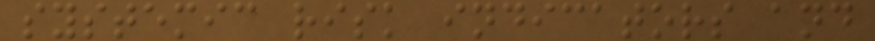systemic risk indicators and
